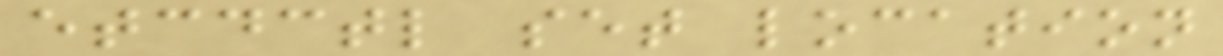etcdctl set location
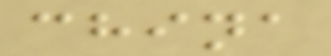china
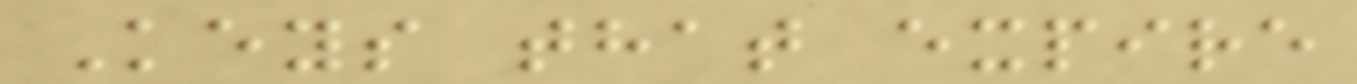Keys that expire
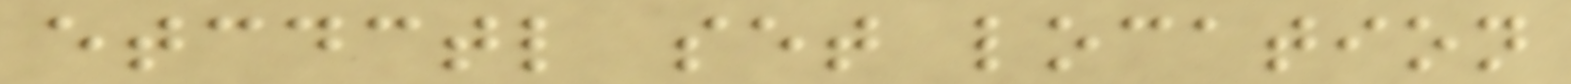etcdctl set location
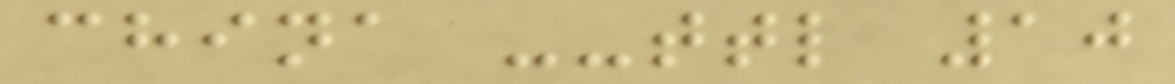china --ttl 10
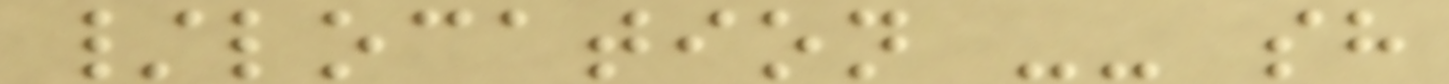/location -- sh
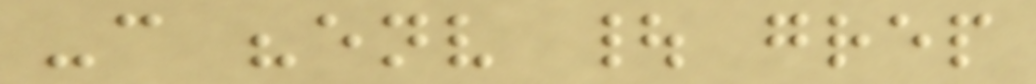-c "env | grep
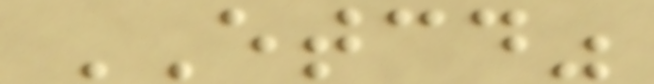ETCD"
